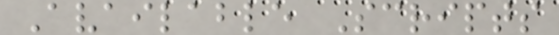Available Scripts
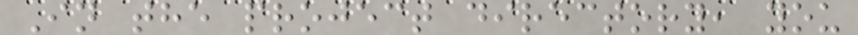In the project directory, you
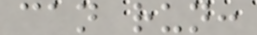can run:
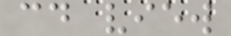cd view
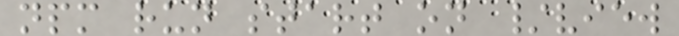npm run start on /view
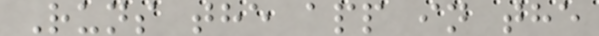Runs the app in the
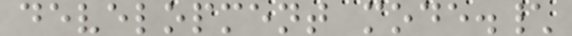development mode.\
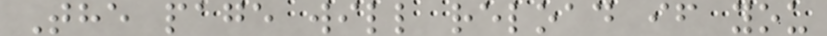The page will reload if you
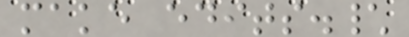make edits.\
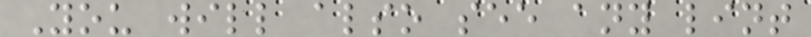You will also see any lint
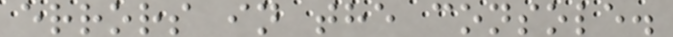errors in the console.
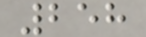258
